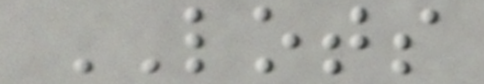LOTS
